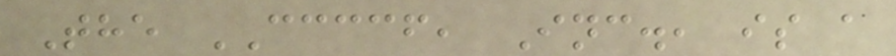The CCCCF, Inc., is a
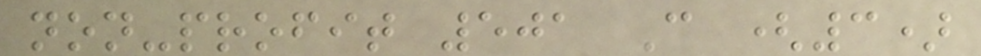non-profit 501 C (3)
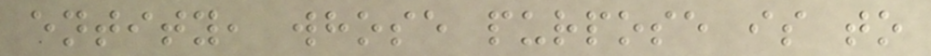entity, whose purpose is to
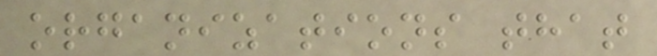organizations that
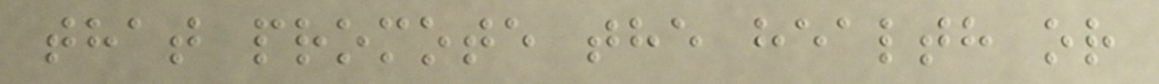that promote the health or
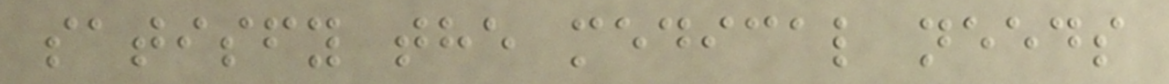satisfy the medical needs
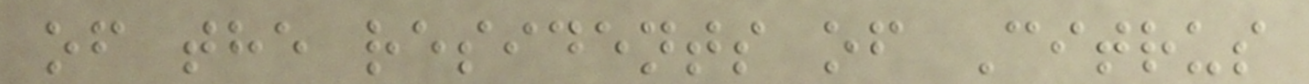of the residents of Citrus
